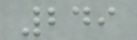249
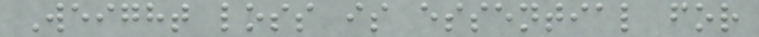Weight loss is essential for
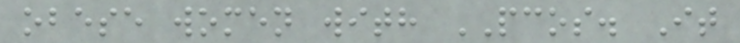obese women with PCOS. It
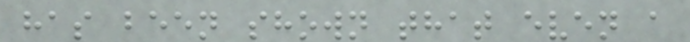has been shown that even a
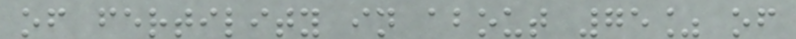of fertility in about 75% of
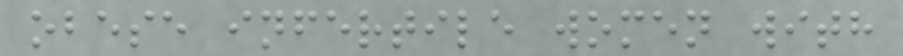obese infertile women with
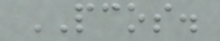PCOS.
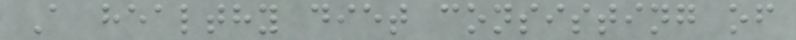A healthy diet consisting of
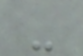-
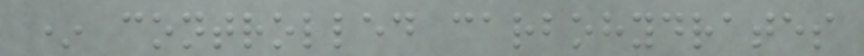* controlled carbohydrates
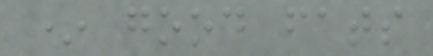* good fats
